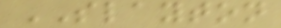SLAYTON
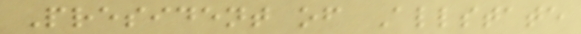President of Allstate
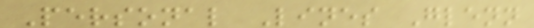Personal Lines Glenn
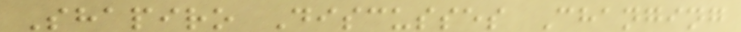Shapiro Discusses Changing
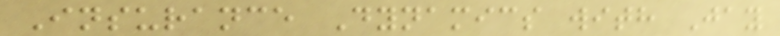Insurance Dynamics with Jay
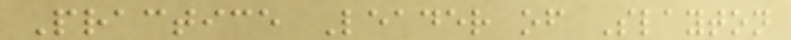Practice Leader of Slayton
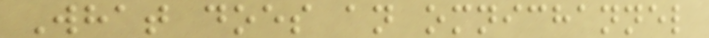What does an omnichannel
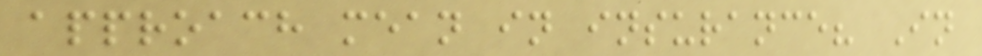approach mean in insurance? In
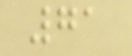71
